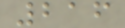216
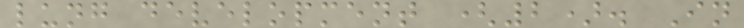lung development (2). In
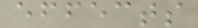effects
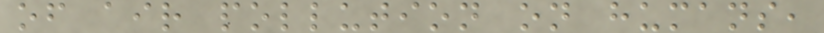of air pollution on humans,
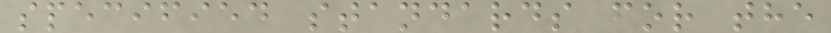specified standards for the
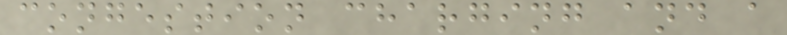congestion charging and a
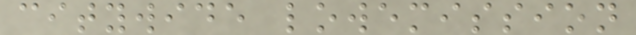citywide lowemission
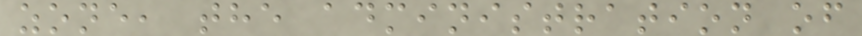zone, the administration of
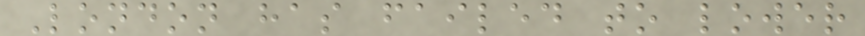London has failed to lower
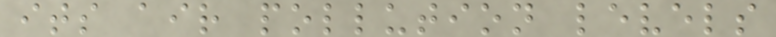its air pollution levels
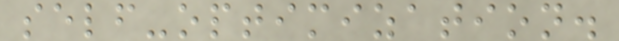self-optimization.
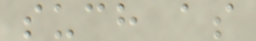such as
